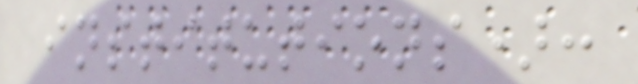institutions):
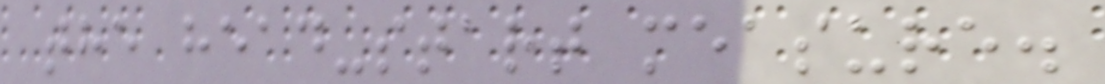the head-start measure.
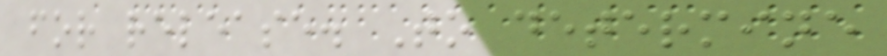for release. To determine
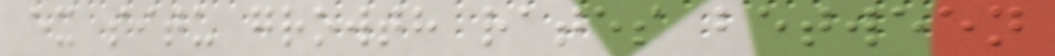ex situ growth rates between
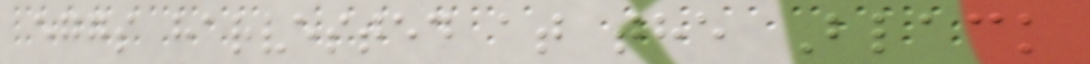eggs harvested at the Black
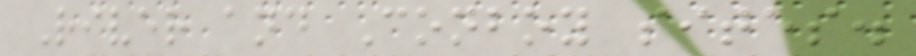River and Conboy sites.
